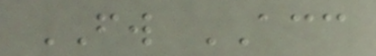FW ACC
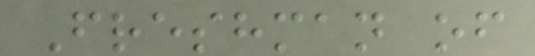Freshman of
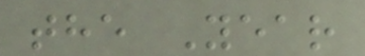the Year
